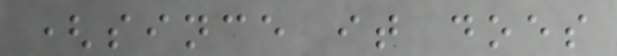(since it does
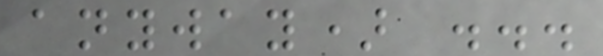anyway) ...
